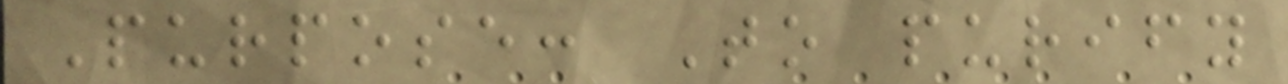Purpose: To purify
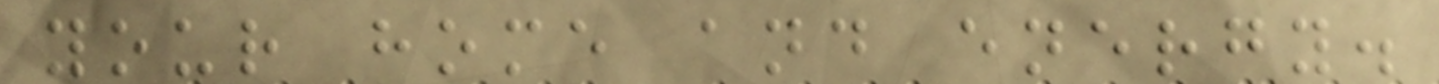your home and energy.
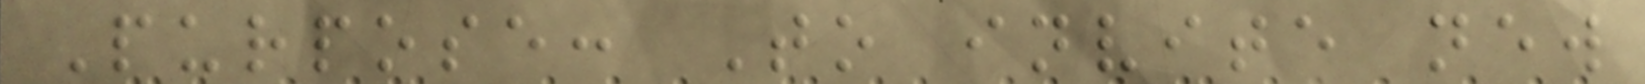Purpose: To invite new
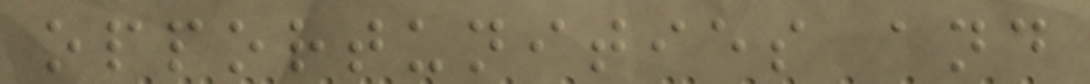opportunities and
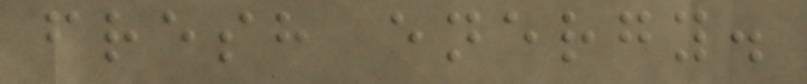fresh energy.
